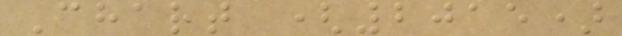Chart (2015)
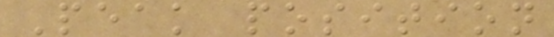Peak position
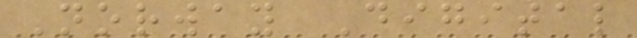Norway Digital
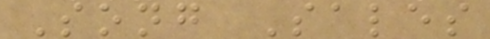Song Sales
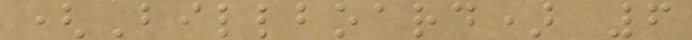(Billboard) 6
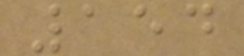154
